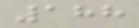188
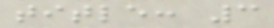title: 3
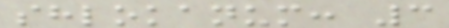shlokanum: 3
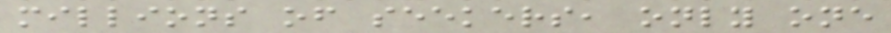millions of seekers, only one
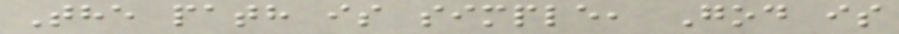The path is simple, God is
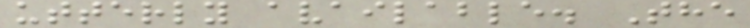utterly available. The
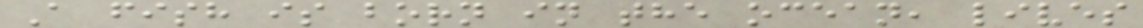A fish is born in the ocean, lives
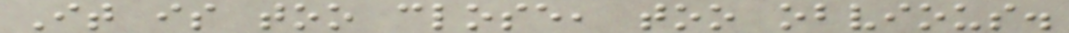It is too close, too obvious.
